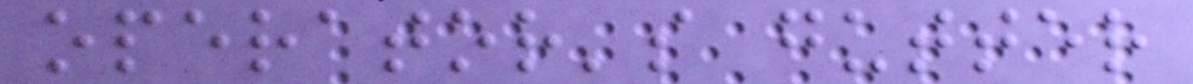operator's gutter
